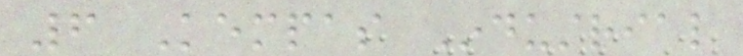6 Kempas Industrial
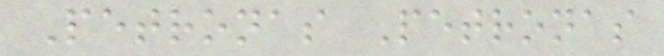Petronas Petronas
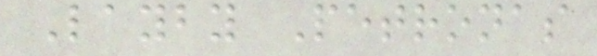Layby Petronas
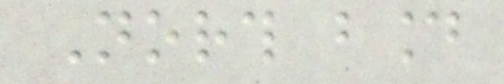North bound
